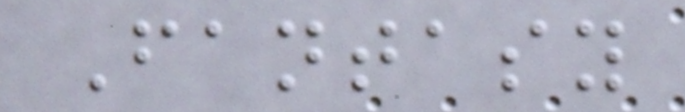Fantasy
